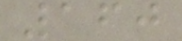160
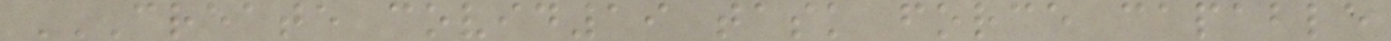CREATE COVID19 TASK FORCE CAPABLE
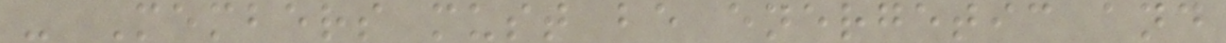- Members must be energetic and
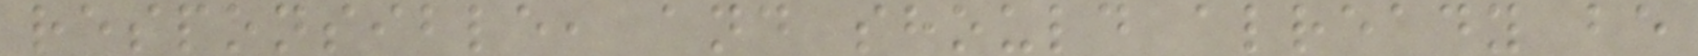responsible, and should already be
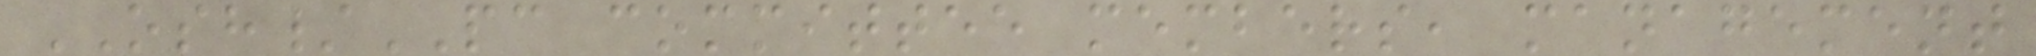OSH/PC committee members, management
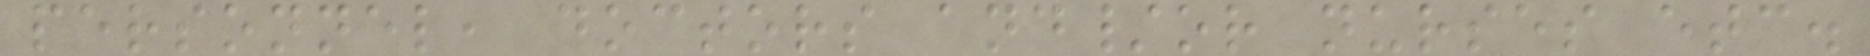personnel, doctors and/or nurses etc.
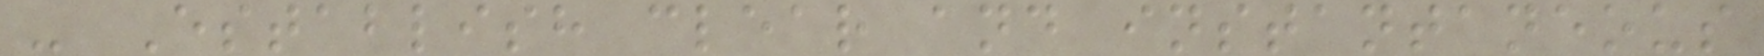- Establish clear and instantaneous
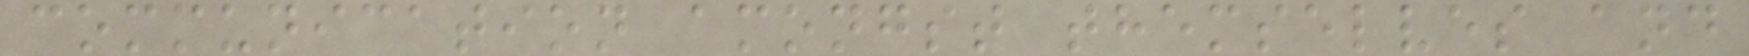communication amongst themselves and
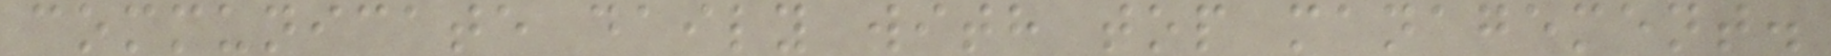communicate daily with top management.
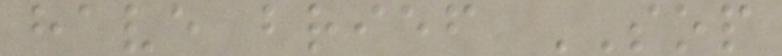have brief SOP
